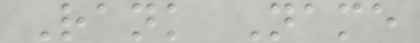Rank Name
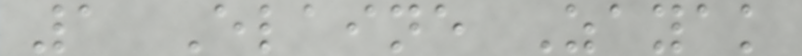1 Elaine Zayak
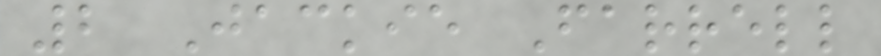2 Jackie Farrell
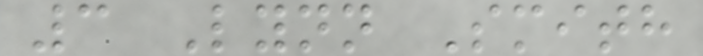3 Lynn Smith
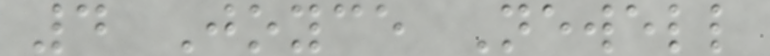4 Joyce Newell
